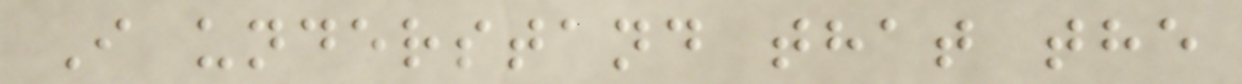I understand that the
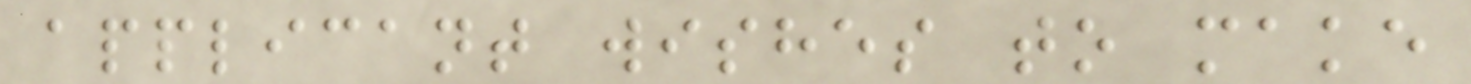applicant wishes to make
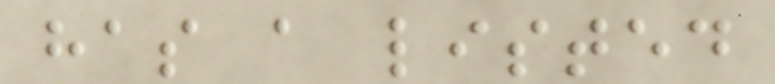has a listed
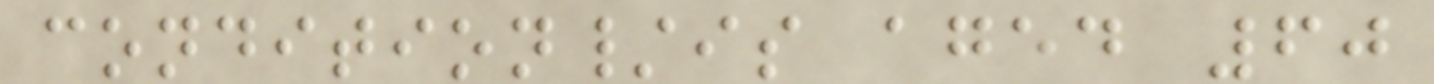condition/is aged 60
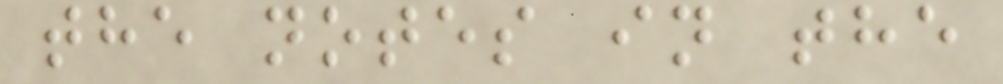the notes in the
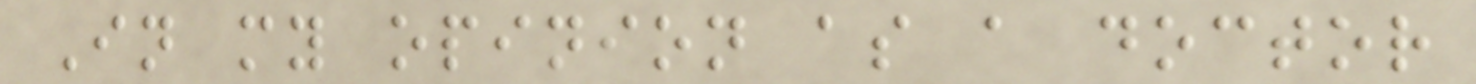In my opinion as a doctor
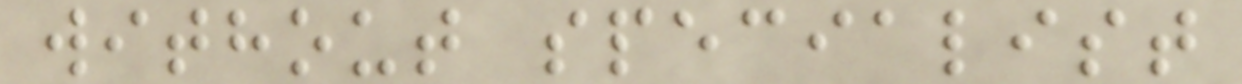without specialist
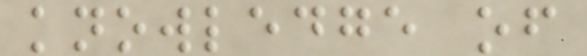knowledge of
